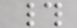#
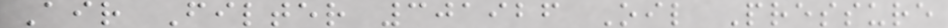Air Filter 301926 Oil Pressure
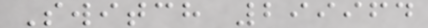Switch 299964
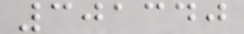301340
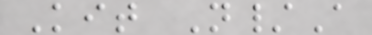Kit N/A
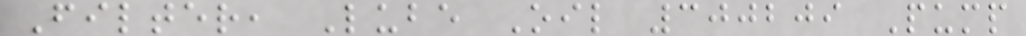Filter, Lube Oil 300209 Pump
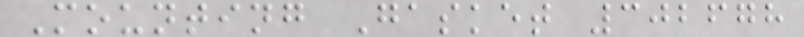Mounting Gasket 302678
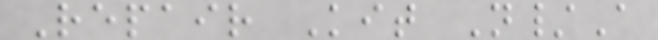Repair Kit N/A
